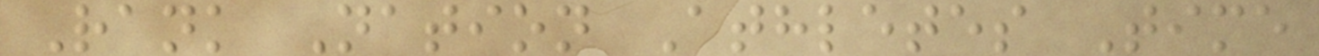Rank Nation Athletes Time
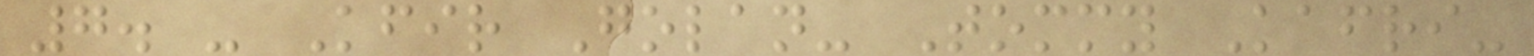7. - Kfir Golan- Tommy Kafri-
